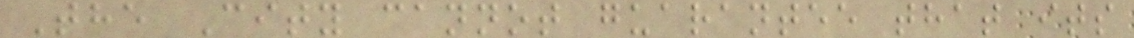The City cannot guarantee that its
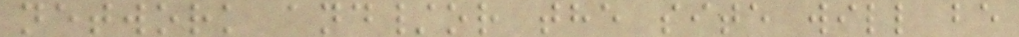network and/or the site will be
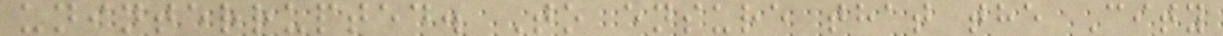uninterrupted. To ensure that the City
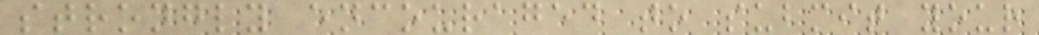strongly encouraged to submit your
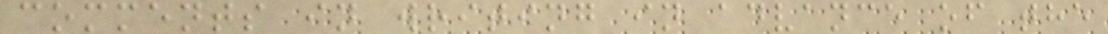comments in writing in advance of the
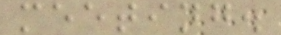meeting.
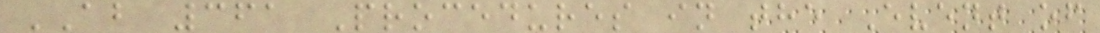AB 361 Procedures in the Event of
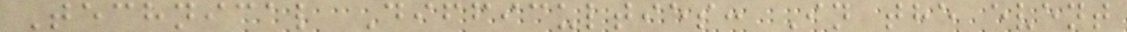Technical Difficulties: In the event
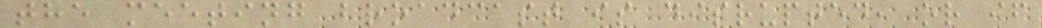the meeting broadcast is disrupted, or if
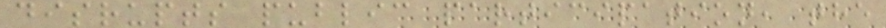disrupts public participation, the
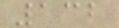132
